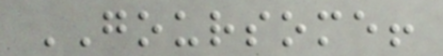GOURSOME!
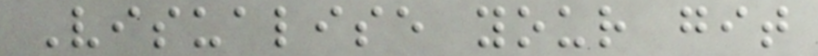Visualise your git
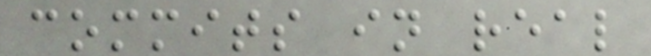commits in real
